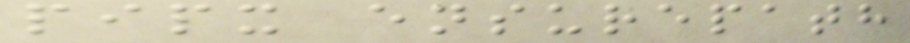pipx ensurepath
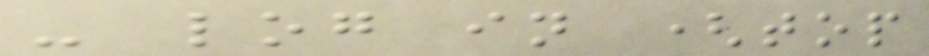- log in (top
